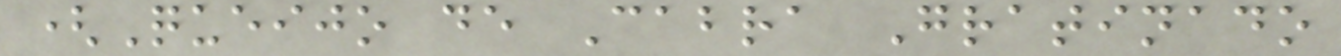(Queijo de Cabra Gratinado
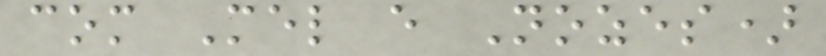com Mel e Nozes)
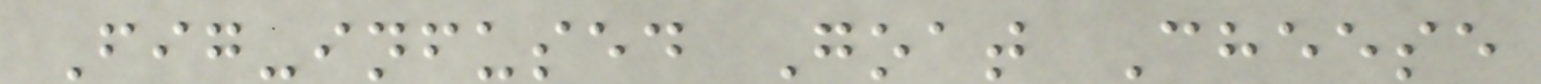Fig-infused Goat Cheese
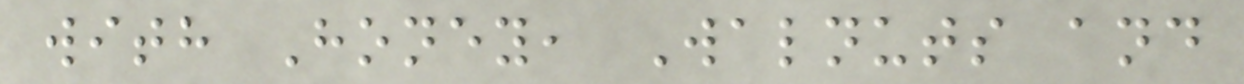with Honey, Walnuts and
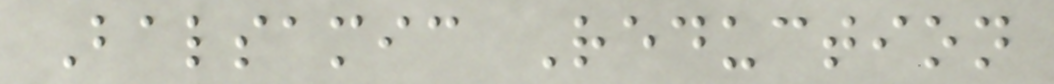Balsamic Reduction
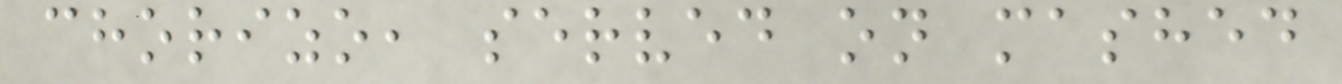chorizo, served on mashed
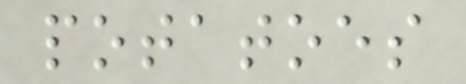potatoes
